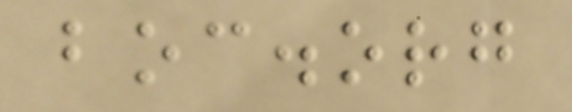boc.org
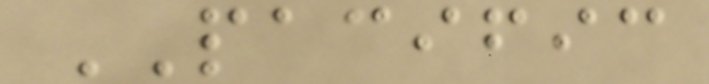PACIFIC
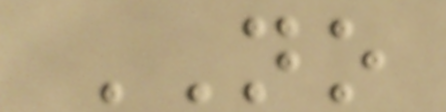NO
